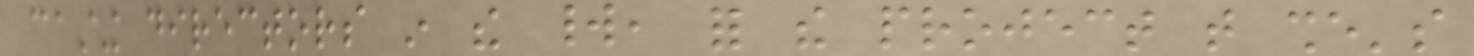casting directors in the world, for the project that she's
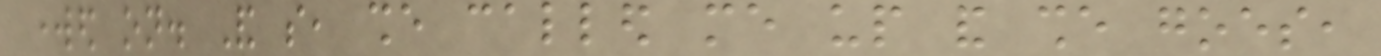worked on. And so, she called me up and she goes,
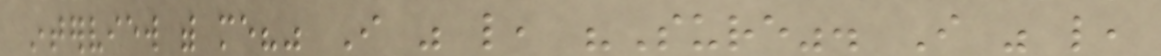interview with me?" I was like, "Sure". I was like,
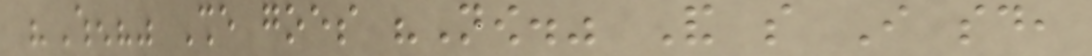"When?" She goes "Now." And so I said,
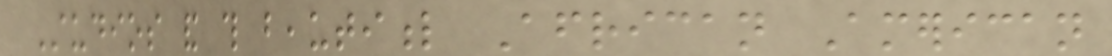Studios and this beautiful African American
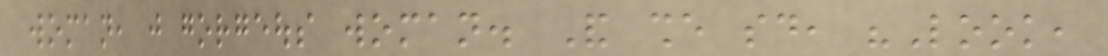woman, just gorgeous woman. And she said, "Look,
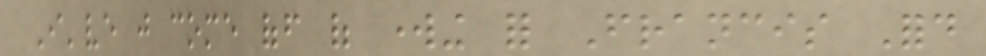I've just come off of working for Francis Ford
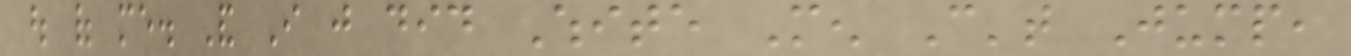out of me. And I just did White Men Can't Jump,
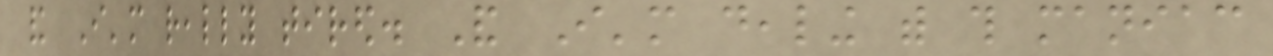and I'm really tired. And I'm dealing with this maniac
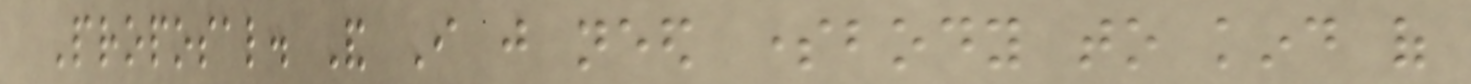Proposal. And I just need somebody to kind of
